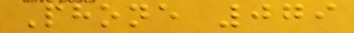Phone 079
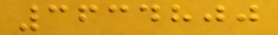3634800
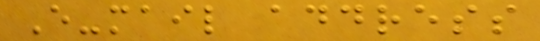E-mail address
